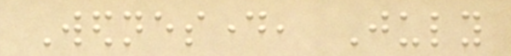Wednesday, July
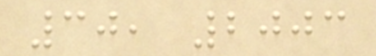30, 2003
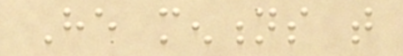He mentions that
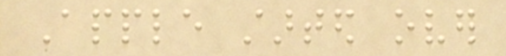Apple started over
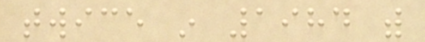twice in 1984 with
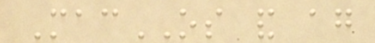MacOS and again
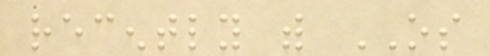recently with OS
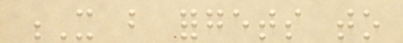X but forgets to
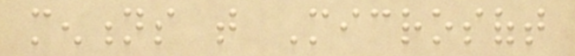mentions that Microsoft
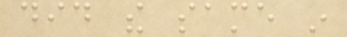did the same in
